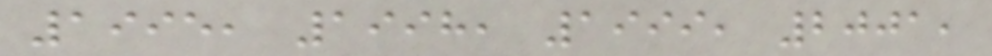1995, 1998, 1999, 2001,
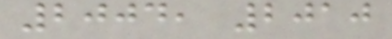2004, 2010
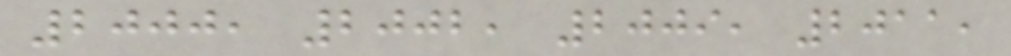2000, 2002, 2009, 2011,
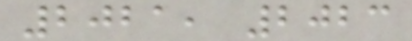2021, 2023
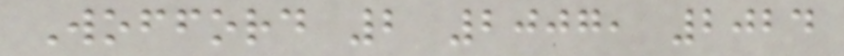Wofford 2 2007, 2024
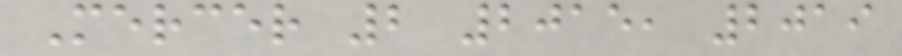Mercer 2 2015, 2019
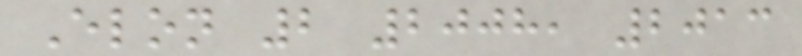Elon 2 2008, 2013
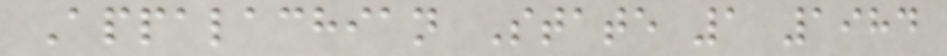Appalachian State 1 1984
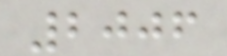2006
